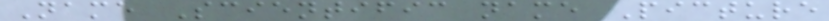Name Scientific name Picture
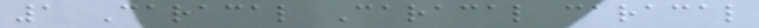1 Caracal Caracal caracal
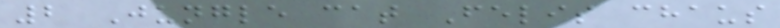2 Jungle cat Felis chaus
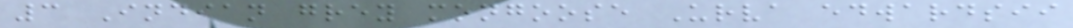3 Indian grey mongoose Urva edwardsii
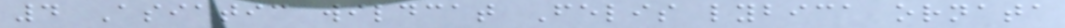4 Asiatic wildcat Felis lybica ornata
